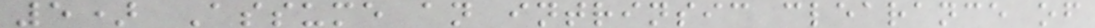5) Assume an intrinsic clearance of
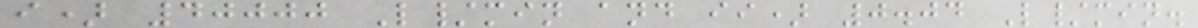i) 40000 L/min and ii) 0.04 L/min.
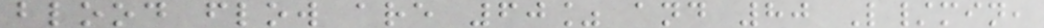blood flow are 60% and 80 L/min,
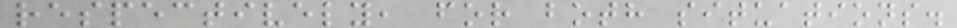respectively, for both situations.
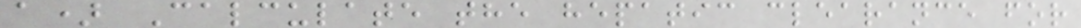a) Calculate the hepatic clearance for
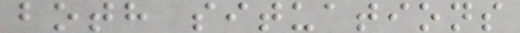both situations
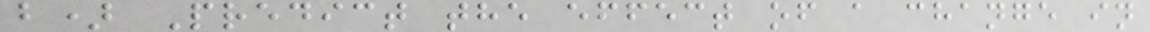b) Predict the effect of a change in
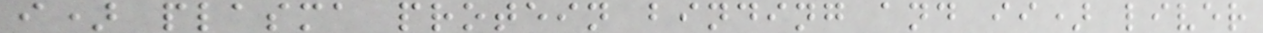i) plasma protein binding and ii) liver
